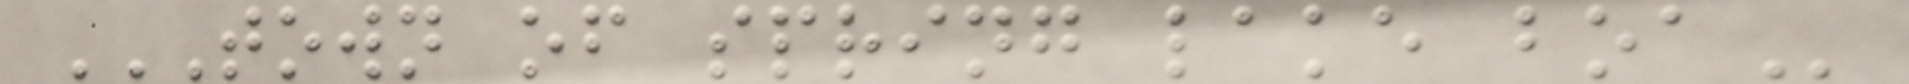TOWN OF SPRING LAKE BOA
